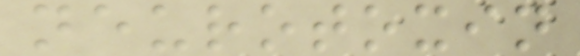neurotoxin
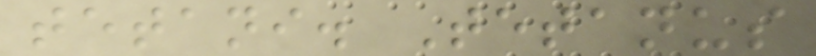tetani. Tetanus
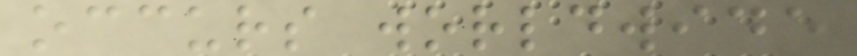occurs worldwide
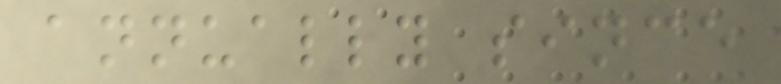annually since
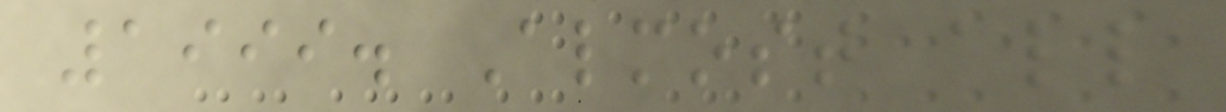1999. Almost all
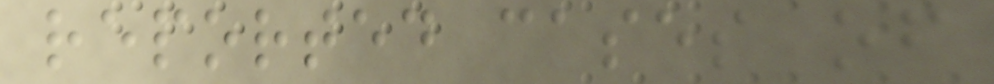reported cases of
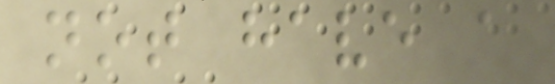not have a
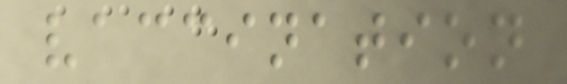vaccination
